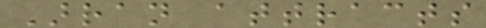Arran attracts
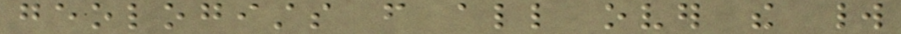geologists from all over the world
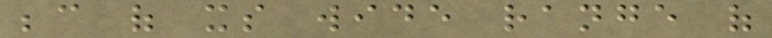because of its wide range of
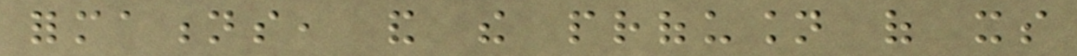formations, and the profusion of its
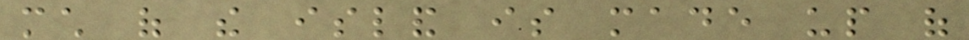much of the island is made up of
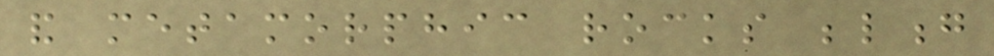and metamorphic rocks belong
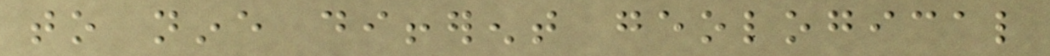to nine different geological
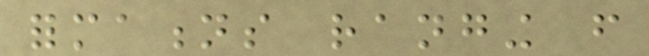formations ranging from
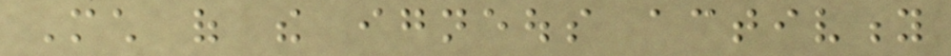Much of the igneous activity
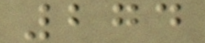274
